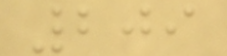209
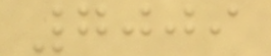7009
